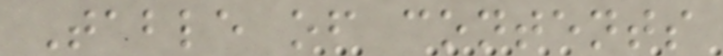Table of contents
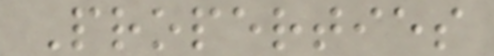Properties
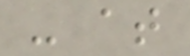- at
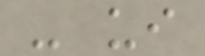- ui
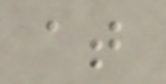at
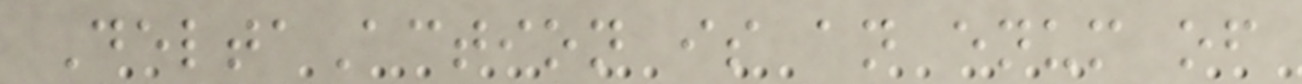DeltaAction is an enum of
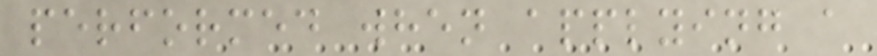performed when applying a
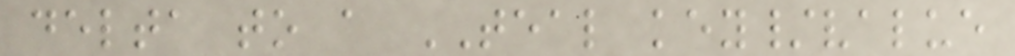delta to a TEAL key/value
